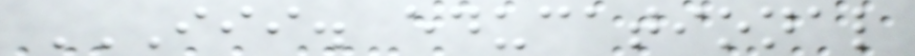III. EDUCATIONAL
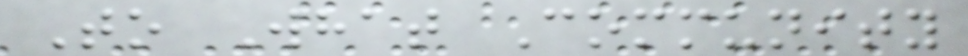To What Community
